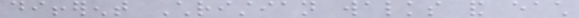different Christian walks and each
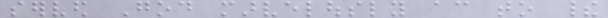served God marvelously according to their
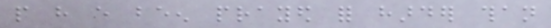people have every been prayed for harder than
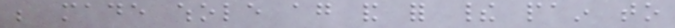be made whole again and for their pain to
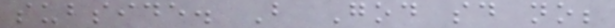subside. But God said no;
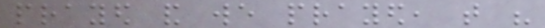prayed and we prayed, that his
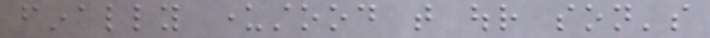finally understood that our son's
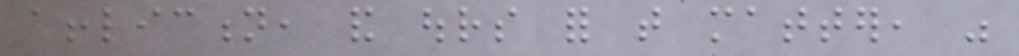affliction, and ours for that matter, was
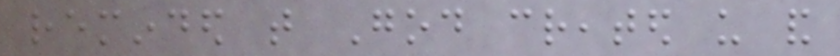reminded that God created us and
